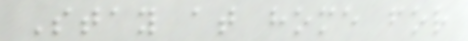Stay at home for
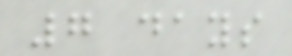7 days
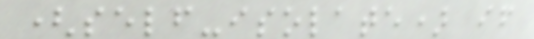(self-isolate) if
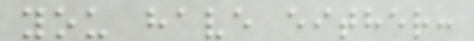you have either:
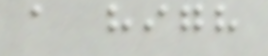a high
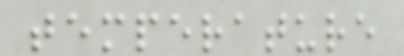temperature
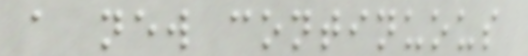a new continuous
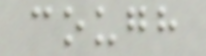cough
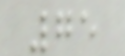75
